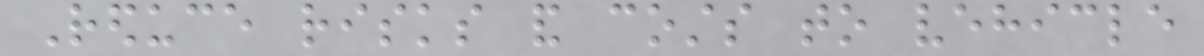Reduce risks and costs to vehicle
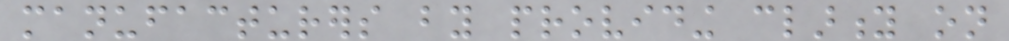manufacturers by providing clarity on
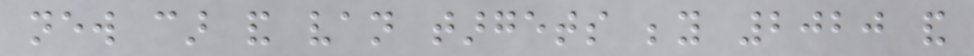new car and van targets beyond 2020 and
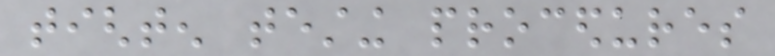tighten testing procedures
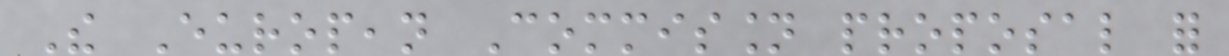The European Commission proposal for
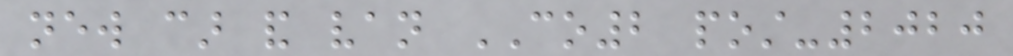new car and van CO2 post-2020
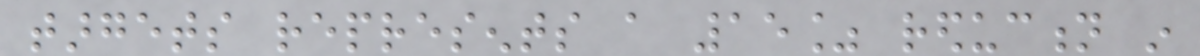targets represents a 15% reduction in
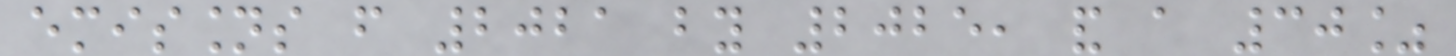emissions from 2021 by 2025, and a 30%
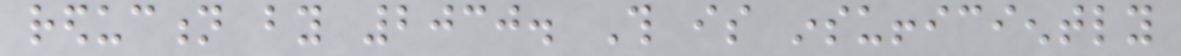reduction by 2030. This is insufficiently
